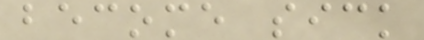become sick
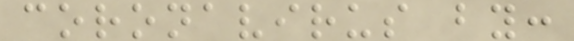coronavirus by:
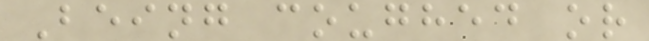Being coughed or
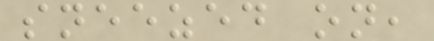sneezed on,
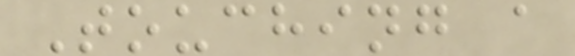Touching a
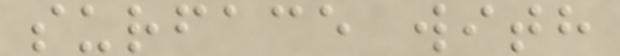surface with
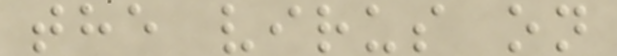the virus on
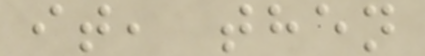it, then
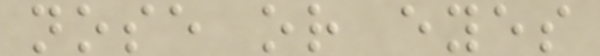nose or eyes
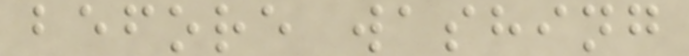before washing
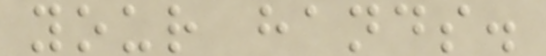your hands.
